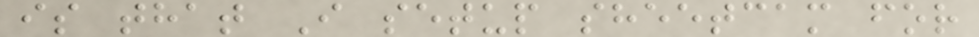is that I setup sheetcam for
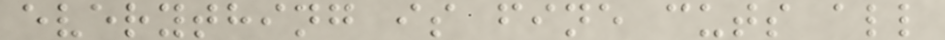everything is fine cuts all
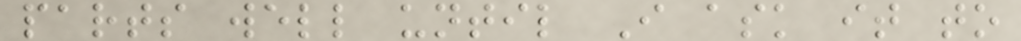parts well until I ask it to
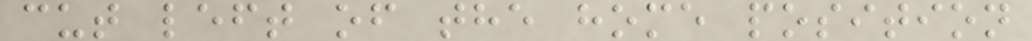cut left of the home position
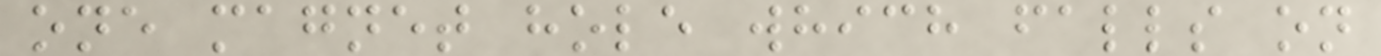one magnet hole which falls on
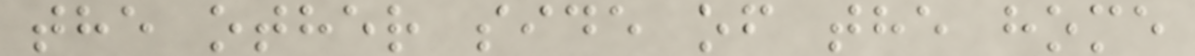the other side of the home
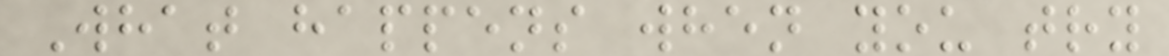What happens when you try
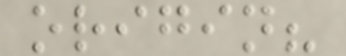origin?
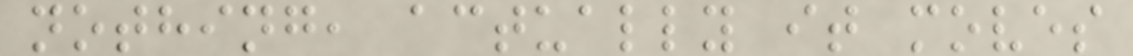nothing, actually it moves
